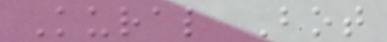Kural Bot
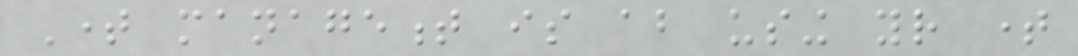Time management is about using your time
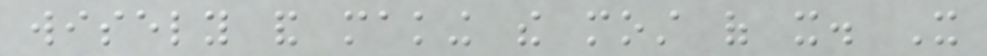wisely and making the most of it. It
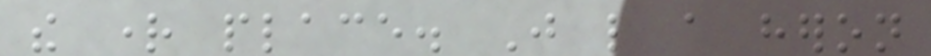the right place. Just like a heron
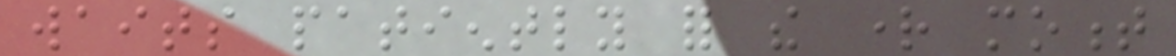waits patiently for the right moment
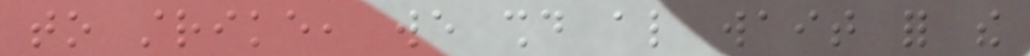to strike, we should also wait for the
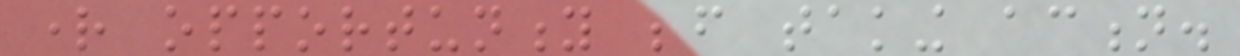right opportunity before taking action.
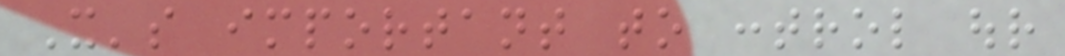It's important to control our
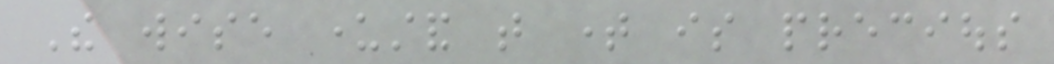The wise understand that time is precious
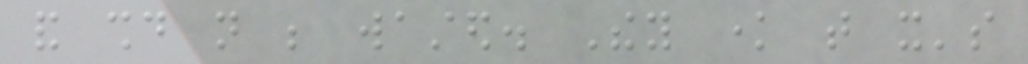and should not be wasted. They know that it's
